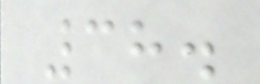38.
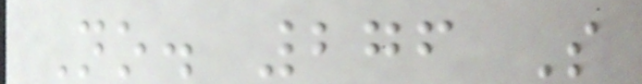No. 276 S
